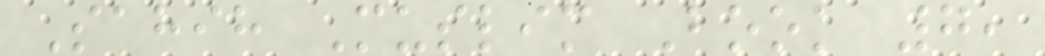Sahih Muslim Book 7,
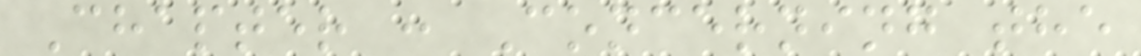Chapter : Concerning the
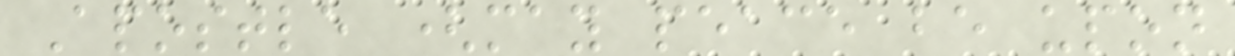Apostle (may peace be upon
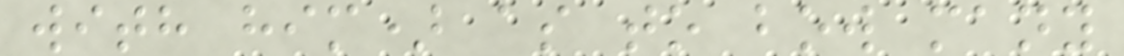with him) as to bow many
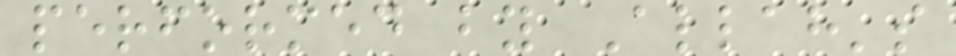performed by Allah's
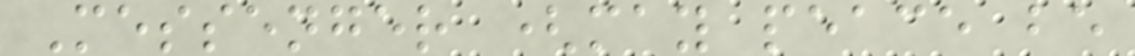Messenger (may peace be
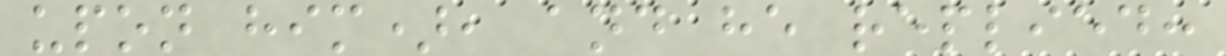upon him), and he replied:
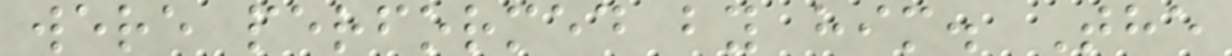were performed by him. The
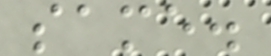same.
